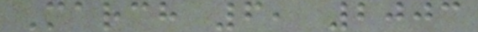March 6, 2003
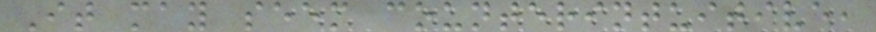It may seem counterintuitive,
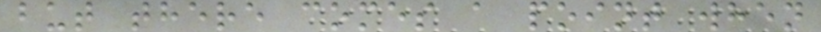but there comes a point when
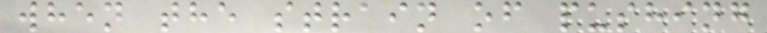when the strain of pushing
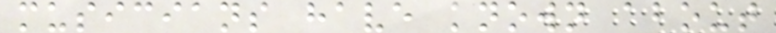musicians have known about
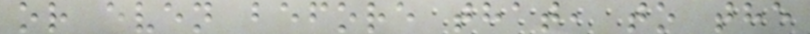or even before that, to the
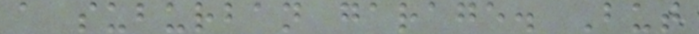a suburban garage. But
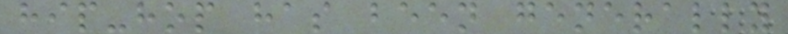hip-hop has been generally
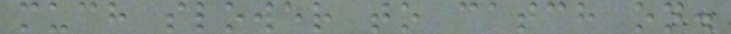much slower to catch on.
